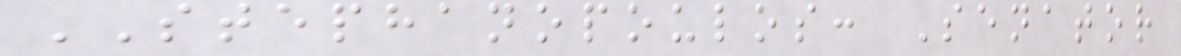STEPHANOPOULOS: Senator
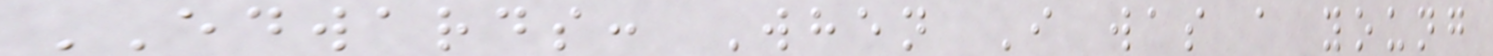EDWARDS: When I was a young
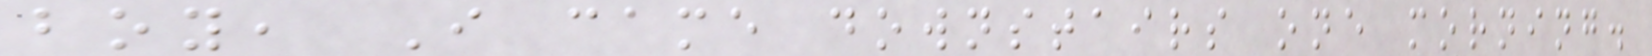boy, I came downstairs one morning.
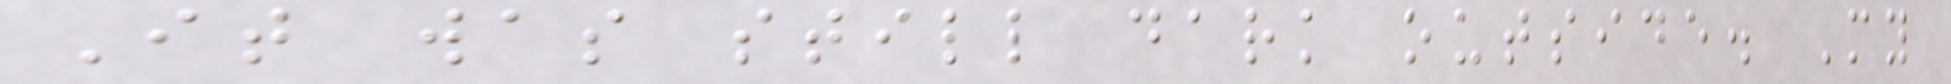It was still dark outside. My
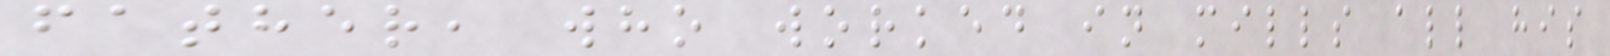father, who worked in mills all his
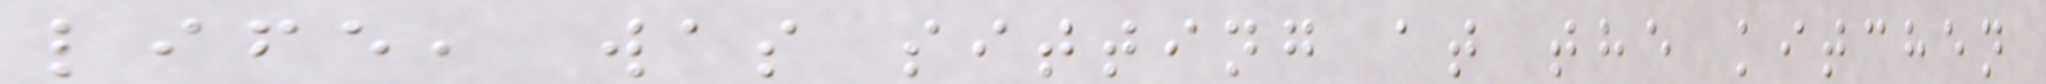life, was sitting at the kitchen
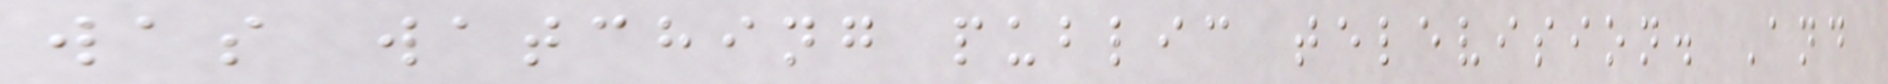was watching public television. And
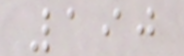190
